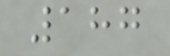187
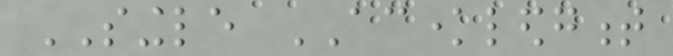SINGLE ACKNOWLEDGMENT
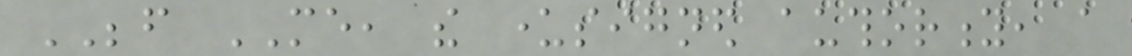BEFORE ME, the undersigned authority, a
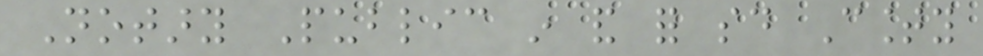Notary Public in and for said County
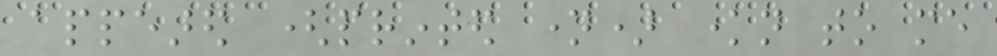appeared (printed name) known to me
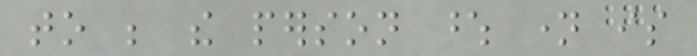to be the person whose name is
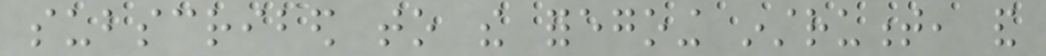subscribed to the foregoing instrument, and
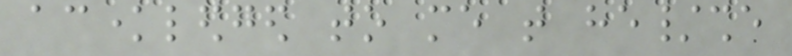acknowledged to me that he/she
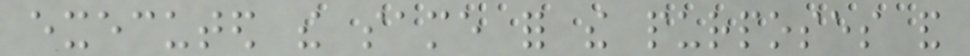executed the same for the purposes and
